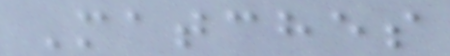Matches
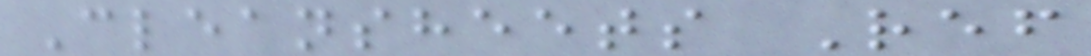Cleansheets Ref
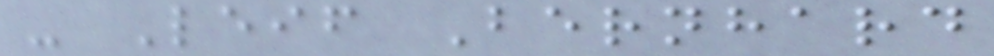- Leif Bernhard
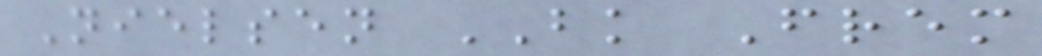Nielsen BK Frem
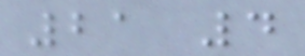21 4
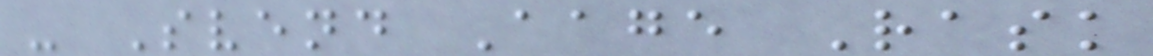- Svend Aage Rask
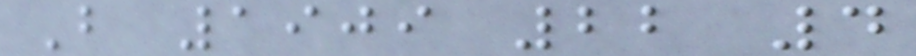B 1909 22 4
